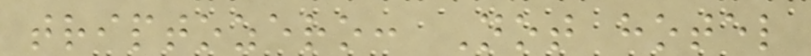triptozero: Not hotel
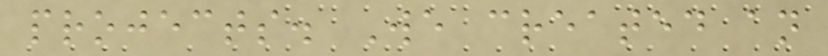projects. We created an
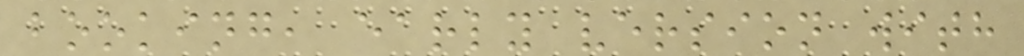booking, early version with
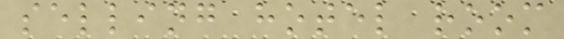selling hotel room
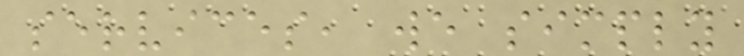services, we simply
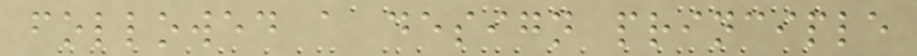followed a design principle
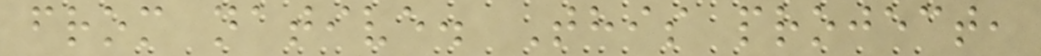from native. This project,
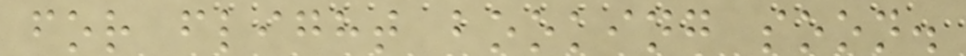for flight booking soon.
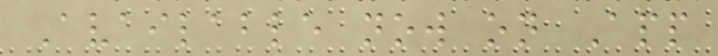Available now on App
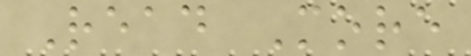Read More
